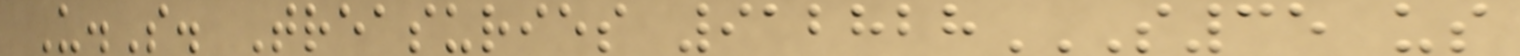U.S. Treasuries 912828S35 US
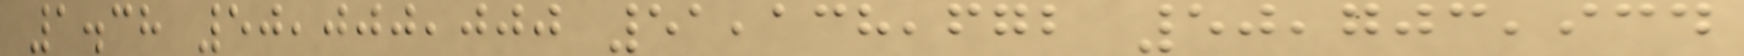1.38 50,000,000 51,138,672 50,703,934
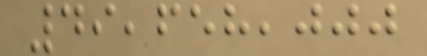49,658,000
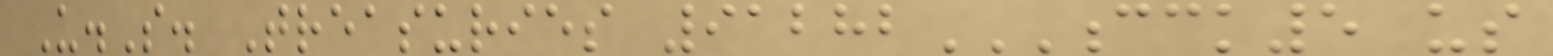U.S. Treasuries 91282CCK5 US
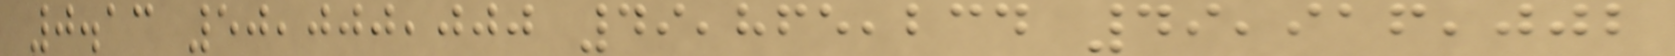0.13 50,000,000 49,865,234 49,916,002
